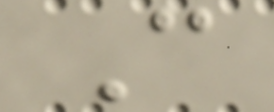C
